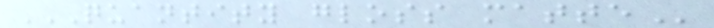QUANTITY GLOSS MATTE
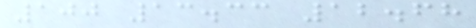100 13.33 12.68
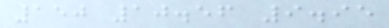150 10.56 9.95
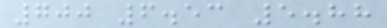700 6.53 5.88
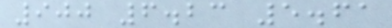900 6.23 5.61
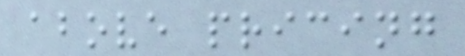above pricing
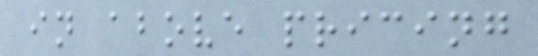in above pricing
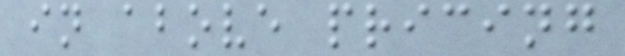in above pricing
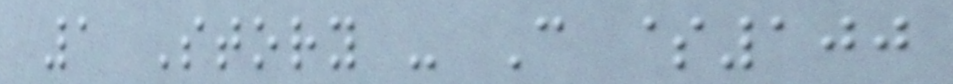1 Story - C $100
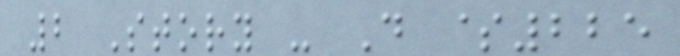2 Story - D $225
